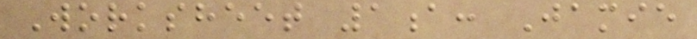Worksheet 1a: Jamie
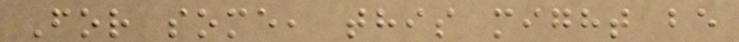For some, this might be
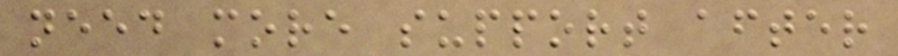need more support after
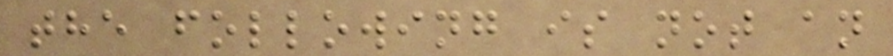the following is not an
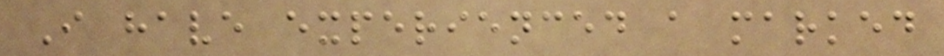I have experienced a marked
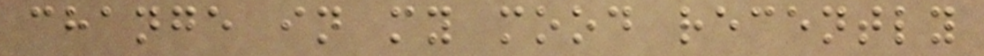change in my mood recently
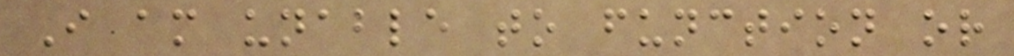I am unable to function or
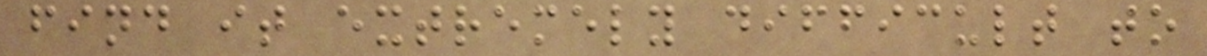find it extremely difficult to
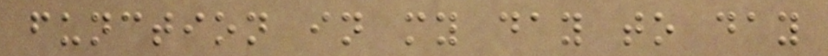function in my day to day
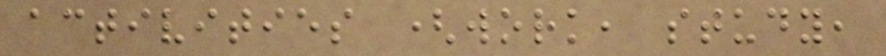activities (work, study,
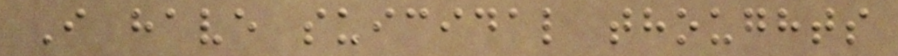I have suicidal thoughts
